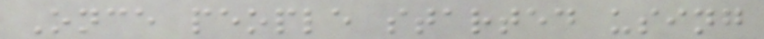Once people started using
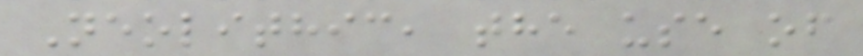Neolithic, the use of
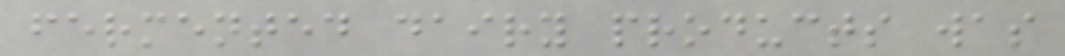fermented dairy products was
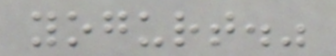yogurt."
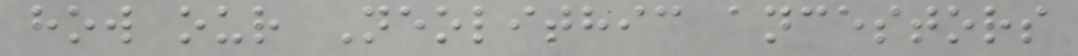how our Neolithic ancestors
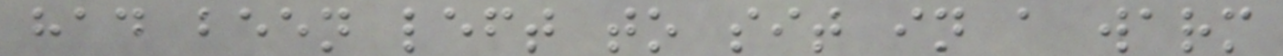had been left to sit in a warm
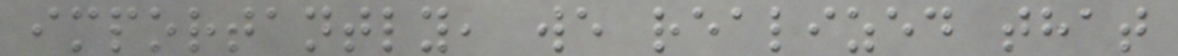importantly, we realized that
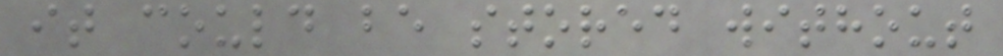it could be stored without
